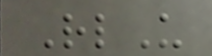RlU
